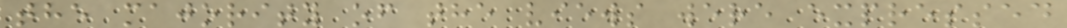the majority of the views were expressed
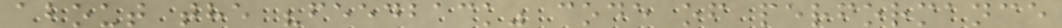about the "feedback" code of performance
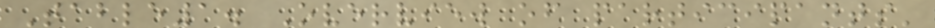Table1. Overview of participants'
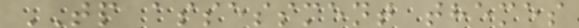TP assessment themes
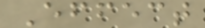Effect
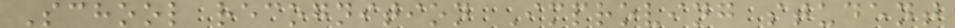School recognition Improving student
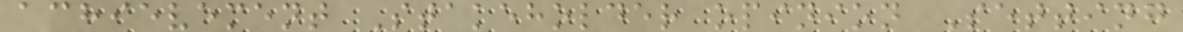achievement Stakeholder opinion Setting
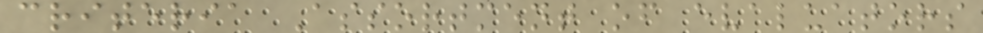criteria Assortment of evaluators
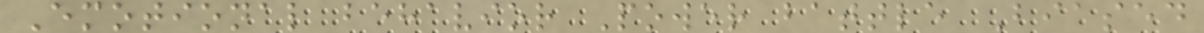Emotional behavior Power battle Biased
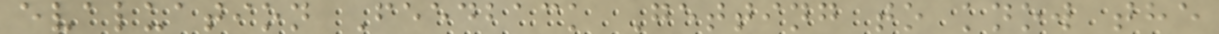evaluation Feedback Getting to know the
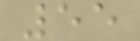55
